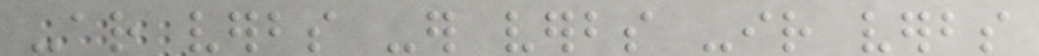-ar verbs -er verbs -ir verbs
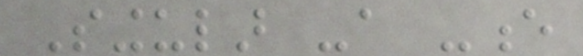Singular -a -e
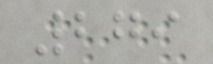279
